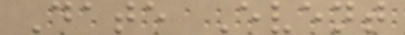Date Event
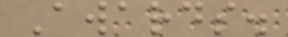Awards.
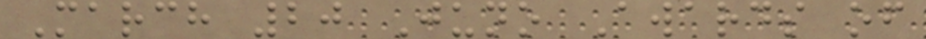March 20 Juno Awards of
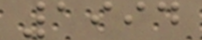1994
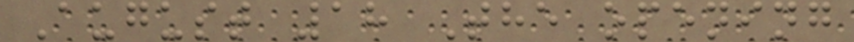August 18 The opening
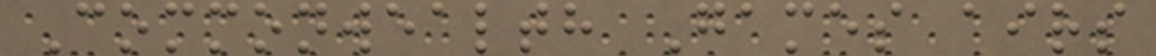Commonwealth Games airs
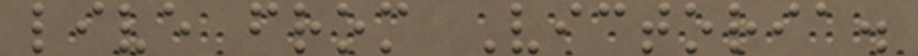live from Victoria.
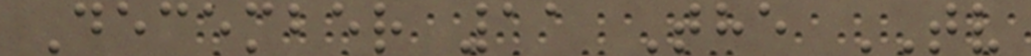December 11 The TV
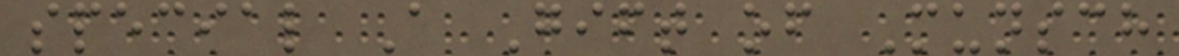special A Gift of Munsch
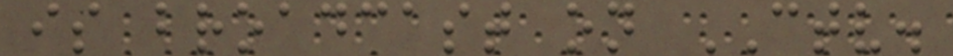is broadcast on CTV.
